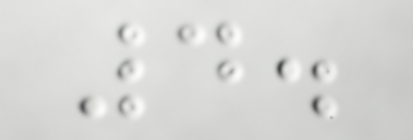4.
